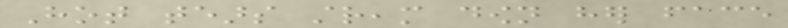Hot tears stream down her face
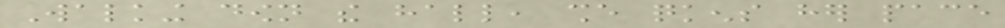Walking down the hall, she quickens her pace
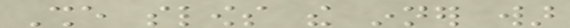She slows the inner war
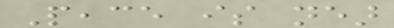Peace is near
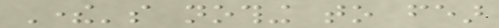There's nothing to fear
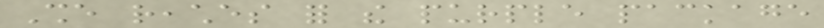She reaches for the purple package
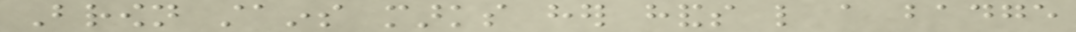Brown stains marks her hands like a badge
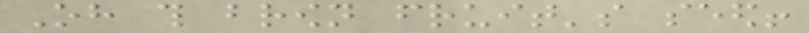Oh this brown fruit's seed!
